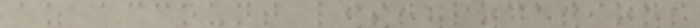az account list locations
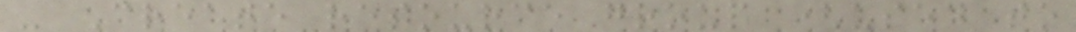- Create resource group (used to
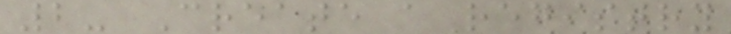2- Create a registry
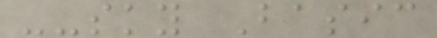--sky Basic
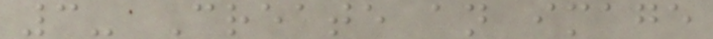3- Create an image
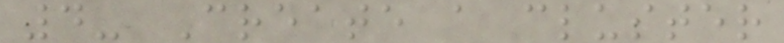4- Create a cluster
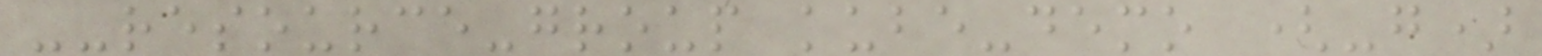--resource-group kube-demo (-g)
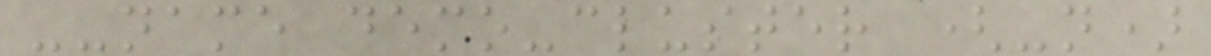--name demo-cluster (-n)
